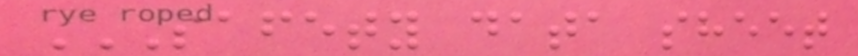SAFETY DATA SHEET
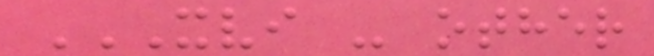XVI - OTHER
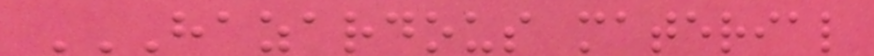HAZARDOUS MATERIAL
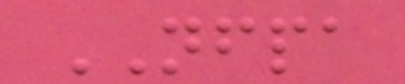NFPA
